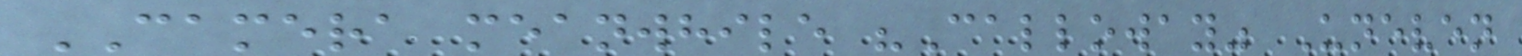CAMERA meanwhile "Calloway" Uneven
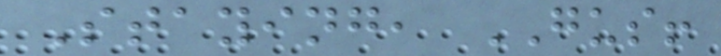Staying, GUS!
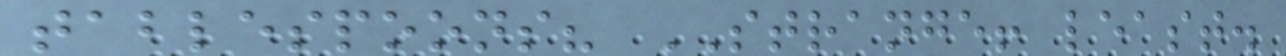tablespoons? STRANGE! least.
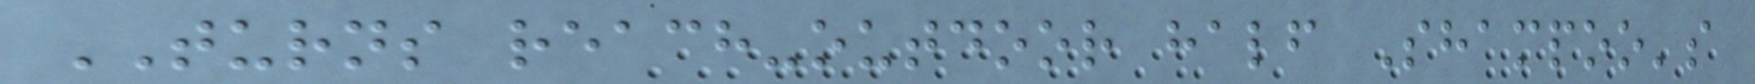TURNS reach-outdoor half Shampoo's
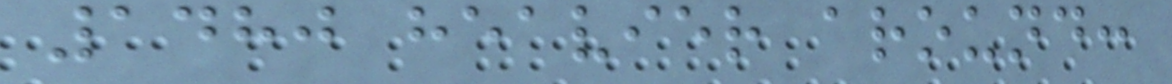1480 heavier around:
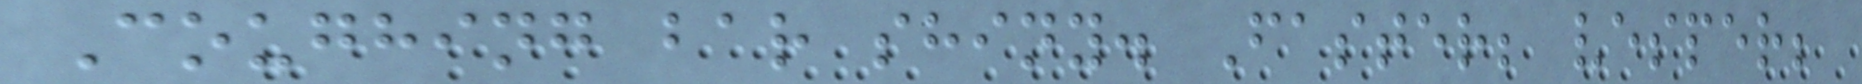Coughing bar shiny. Faster; vesper;
